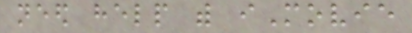need help with iMovie
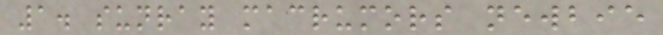1. sunray macrumors newbie
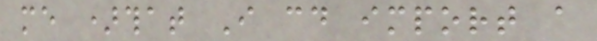me )that I could import a
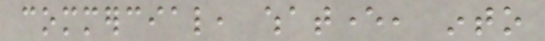commercial, whatever, into
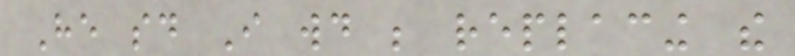He said I would be replacing the
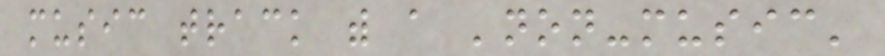music track with a 'non-music'
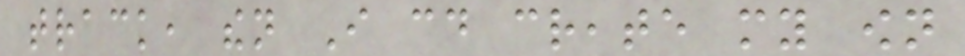track, then I could create my own
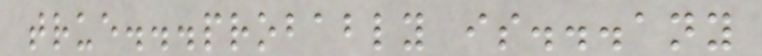true...probably is...any
